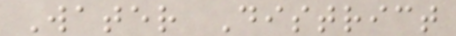Water District
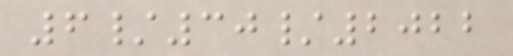6/30/2022
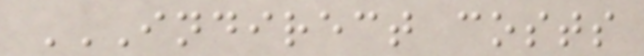INDIRECT COSTS
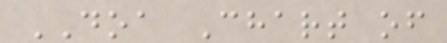DOA Chart of
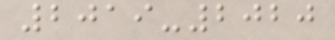2019-2020
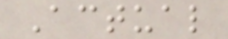Actual
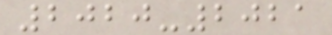2020-2021
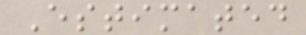Estimated
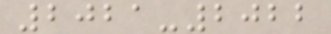2021-2022
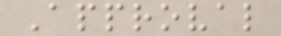Approval
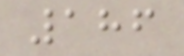186
